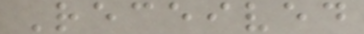Received
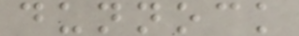dunnock
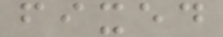fixed
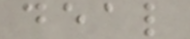deal
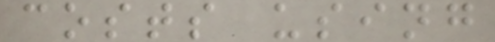costs using
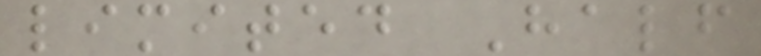limited Half
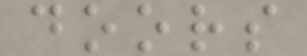doors
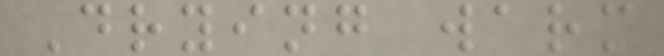Drying warm
